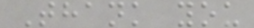Thank you
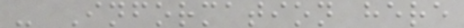- Information here
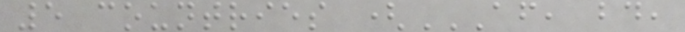5 countries (AF, BD,
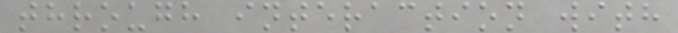through interaction with
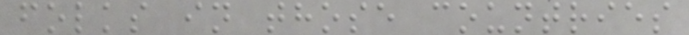folks in those countries
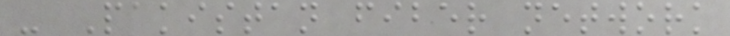- Pakistan fiber network
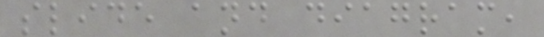slide and diagram,
